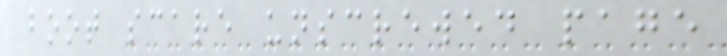boot scare unscrewed page
